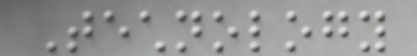Technology
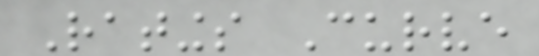Ratings Curve
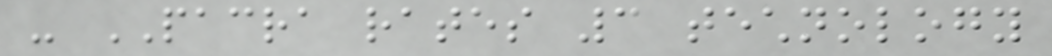- PACRA rates 3 technology
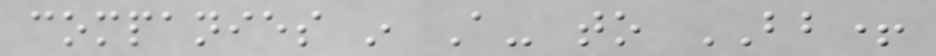companies in A- to BB+
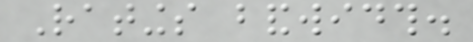Ratings bandwidth.
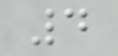4
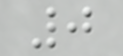0
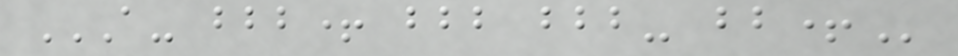A- BBB+ BBB BBB- BB+
